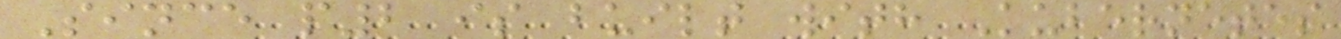Since p2 is built with Kubernetes
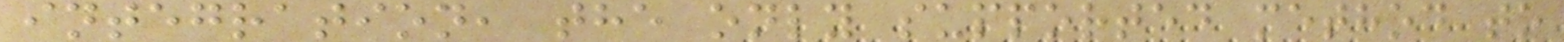integration, the only supported method to
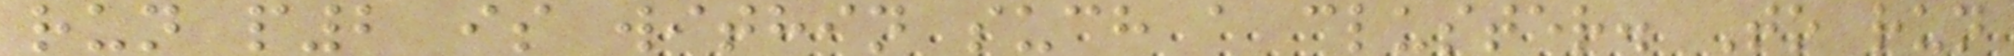run p2 is within such a cluster. To run
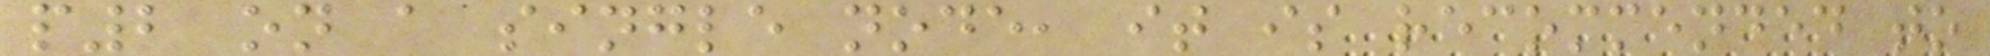p2 on a single node, it is recommended to
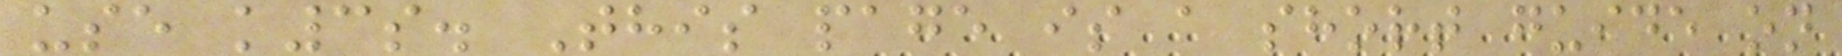use k3s. This page is a short guide on
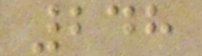248
